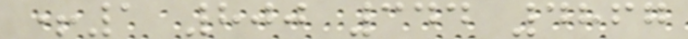+1 800 344 4867
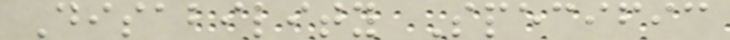Disability Specific
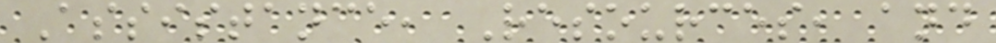Assistance, Resources, and
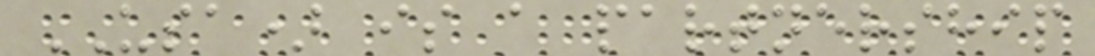USA) is a partnership
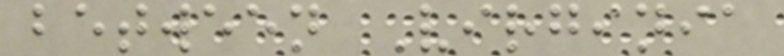between Virginia
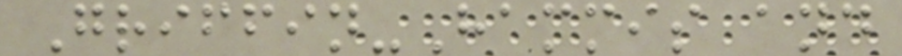Griffin-Hammis and
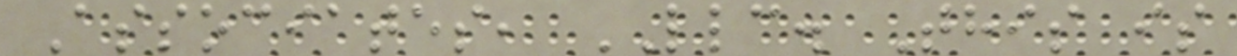Associates, LLC. This is
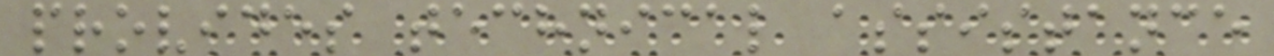provides technical assistance
